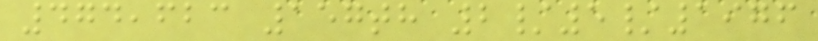474,623 157th 2/5/1976
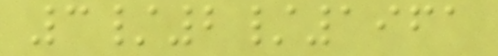3/2/1961
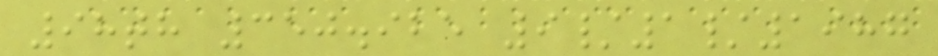98th 350.925 9/1/1987
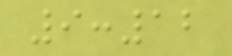9:12
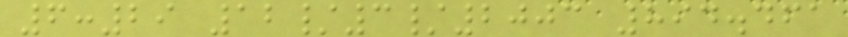6:29 12/3/2003 894.461
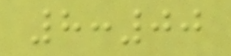8:00
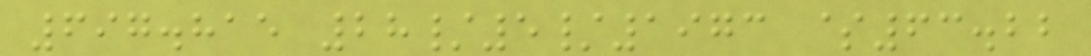697.815 28/5/1973 $63.22
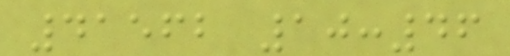41562 10:46
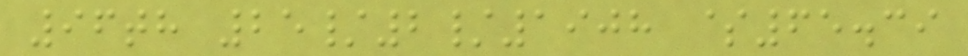96th 25/2/1908 $65.39
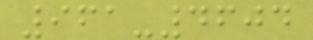961-4604
